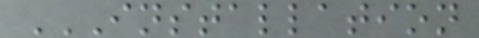INSTALLATION
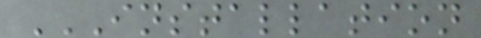INSTALLATION
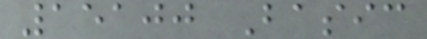15100 Basic
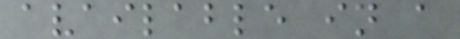available in a
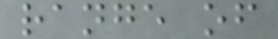range of
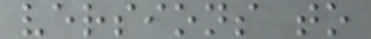versions to
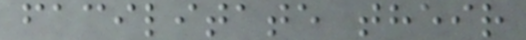facilitate their
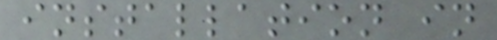installation in
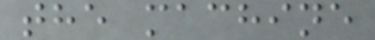the machine
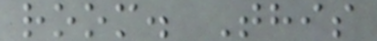room. This
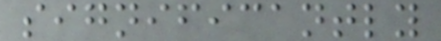significantly
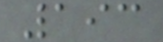193
